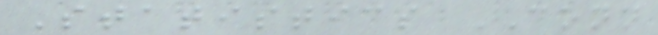Statistics CONN
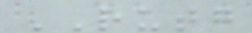RUTG
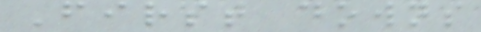First downs
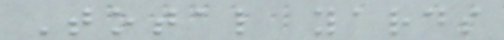Total yards
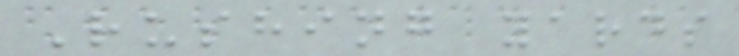Rushing yards
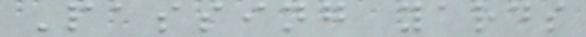Passing yards
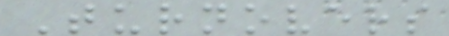Turnovers
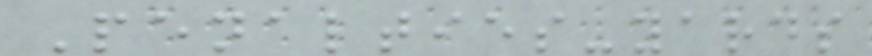Penalties-yards
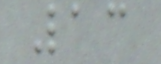13
